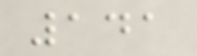141
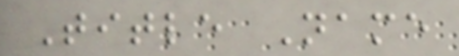Title Name
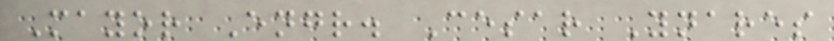Mayor Engr. Cesar Ynares
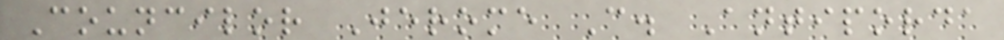Councilor Jerome C. Antiporda
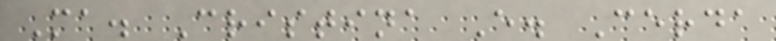Ma. Cristina E. Cerda
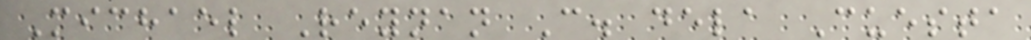Michael Reynan C. dela Cuesta
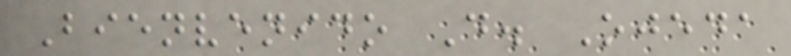Bienvenido D. Ojeda
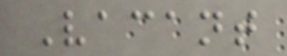Vacant
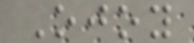Ojoy
